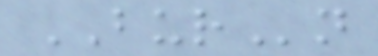BURn
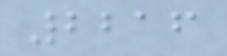2216
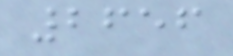2656
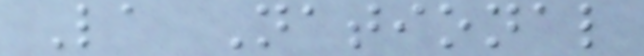La National
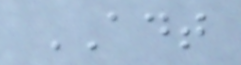ADT
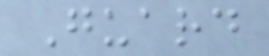Guard
